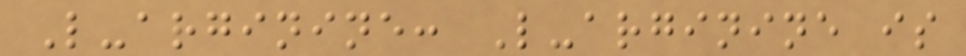L-arginine: L-arginine is
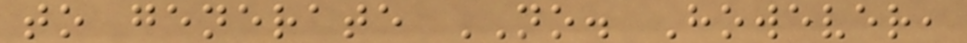to generate NO. However,
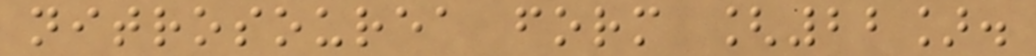nitrosourea form [22].
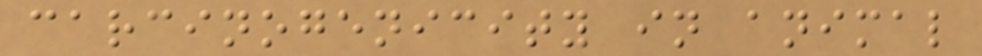carcinogenicity in animal
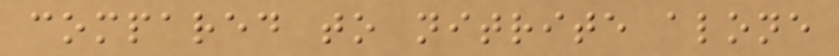compared to nitrite alone
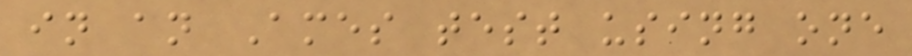in an Ames test using one
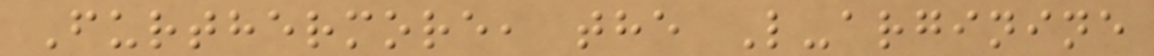Furthermore, the L-arginine
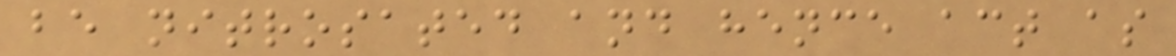be nitrosated and hence act as
